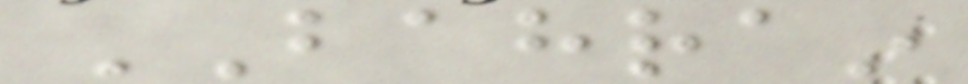BAHRAIN
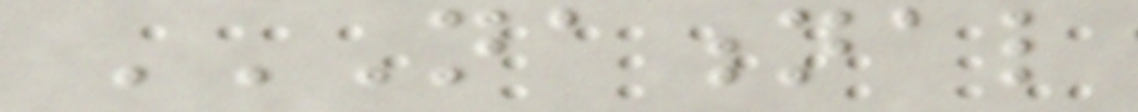NATIONAL
